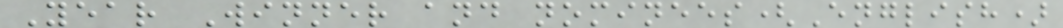Year Winner and nominees(English)
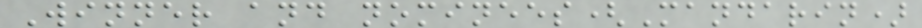Winner and nominees(Mandarin)
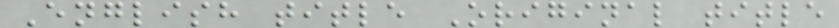English title Original title
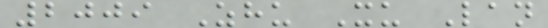2009 Zhu Xu Lan
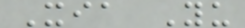Xia Yu
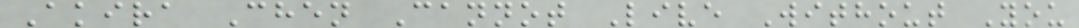Akira Chen Cannot Live Without You
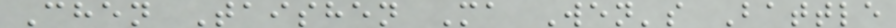Chen Taishen Ma Wen's Battle
